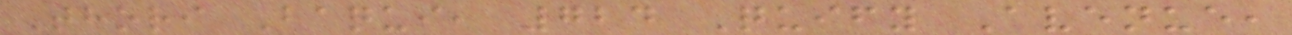Thori Baqui, 724 Quify Avenue,
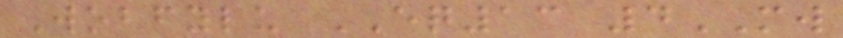Wobfylu EQ13 4MW
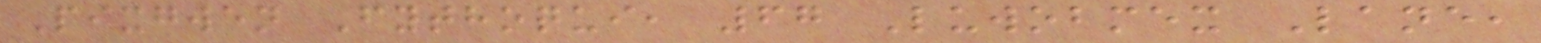Pixgwen Fythoqui, 67 Luwobmex Lane,
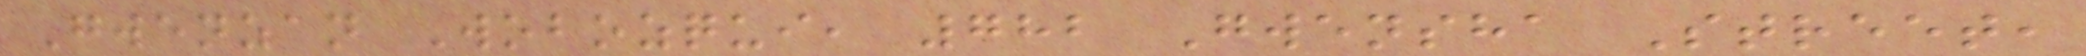Gwenzan Wobozqui, 782 Gwensha Street,
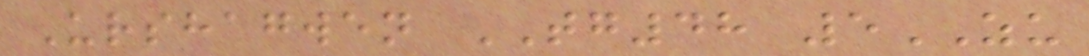Urshagwen TG48 5ZU
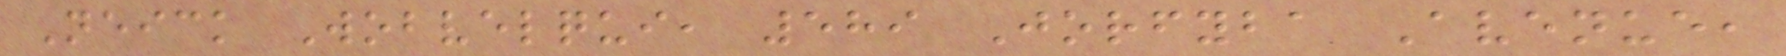Neick Wobvelqui, 589 Jorfyba Avenue,
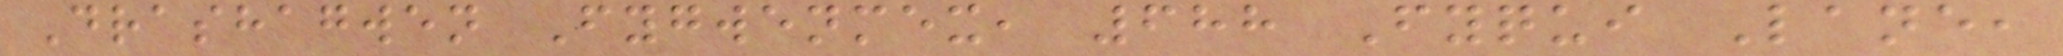Drashagwen Fygwenmex, 688 Fyqui Lane,
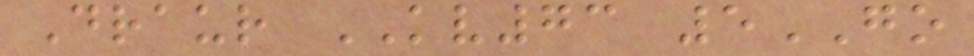Draur KV73 5GO
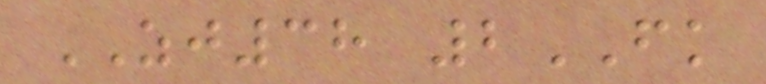ZJ38 2FK
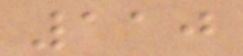110
